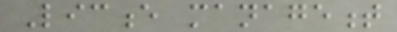Licence management
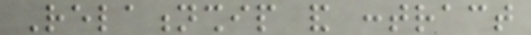Relationship and contract
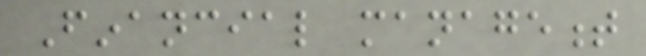Financial management
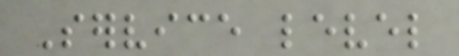Service level
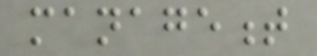management
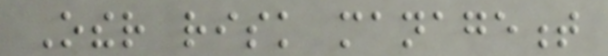Other risk management
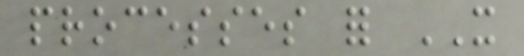processes for IT
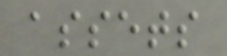assets
